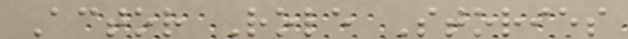Actor Role Stories
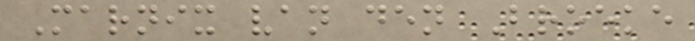Marnix van den Broeke
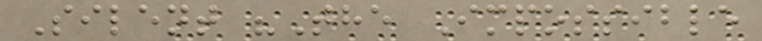Silent "The Impossible
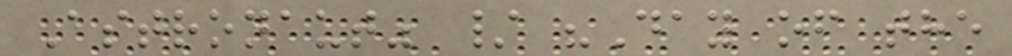Astronaut" / "Day of the
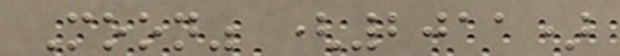Moon" (2011)
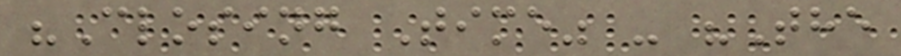"Closing Time" - "The
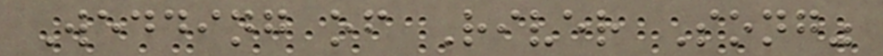Wedding of River Song"
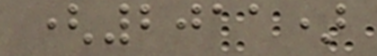(2011)
